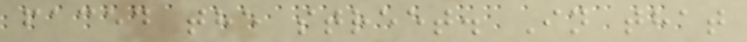faced the street. In that
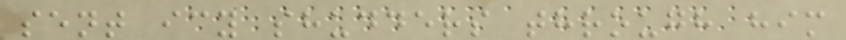sent icy shudders through him
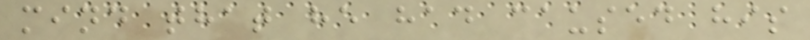mind that he had caused his
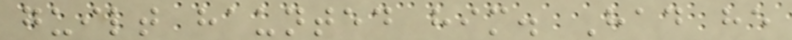guilt haunted him. Had he
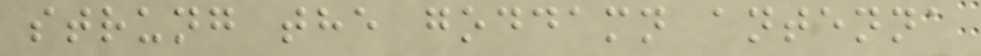strung the goddamn antenna
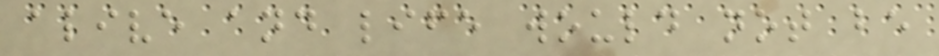alive and life would not be
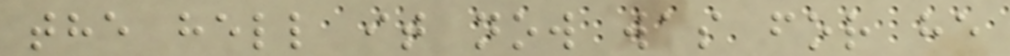the hell it now was for he
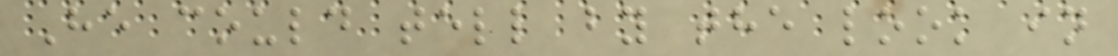He could tell by the look in
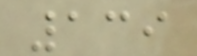139
